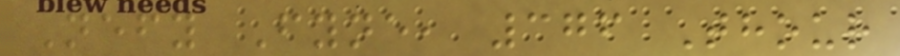Nefy Fyne, 376 Thour
